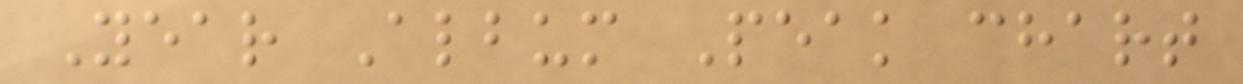Year Album Peak chart
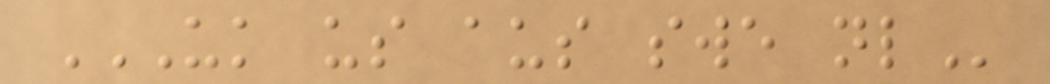UK US AUS SWE NL
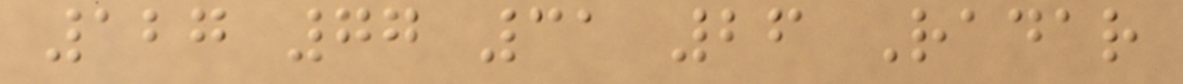127 77 31 26 Radar
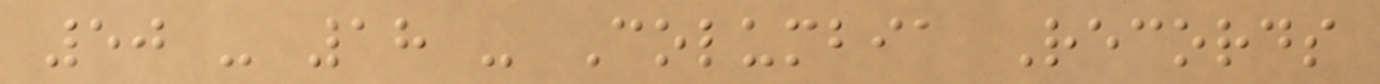50 - 18 - Columbia Records
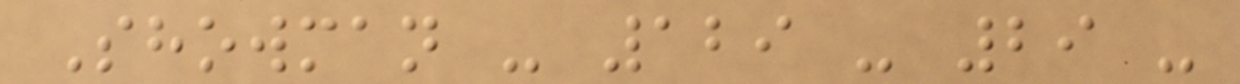Showman - 129 - 29 -
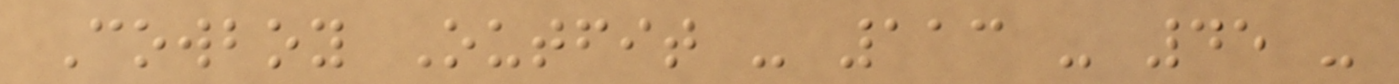Cowboy Outfit - 113 - 45 -
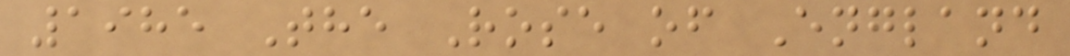1985 The Rose of England
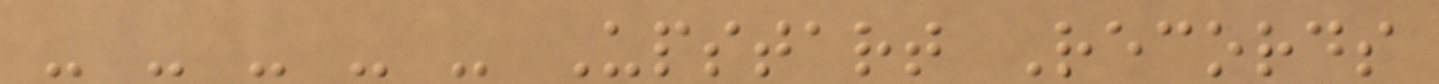- - - - - Upstart Records
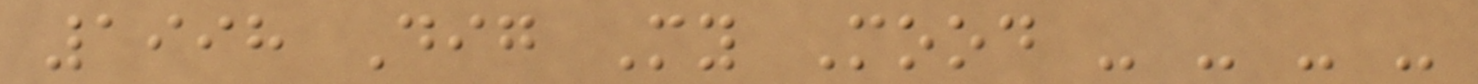1998 Dig My Mood - - - -
